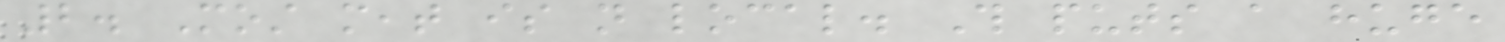2. Most meat is not local. This puts a huge
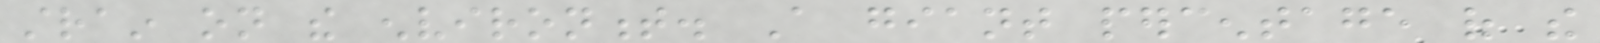strain on the environment. A giant percentage of the
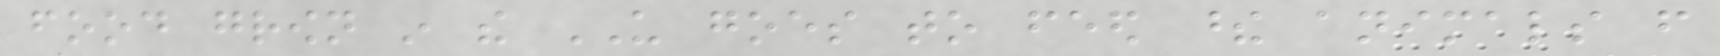food grown in the US goes to feed these animals from
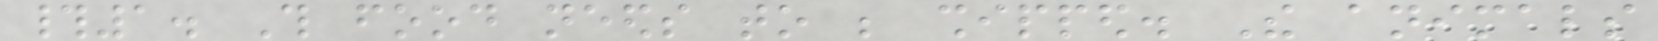#1. This food needs to be shipped. The animals
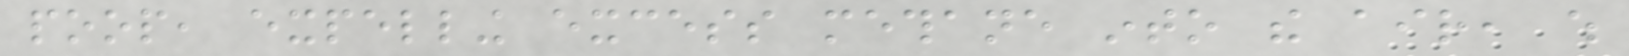poop, expelling excess methane into the air, which
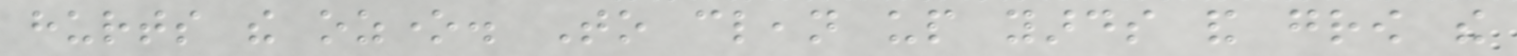hurts the ozone. To clean up yards and grow the
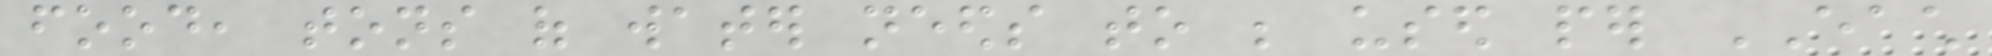food, tons of water needs to be used per EACH
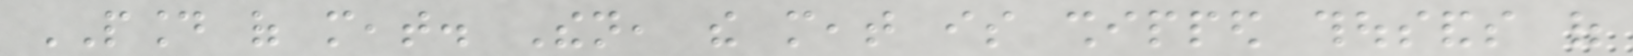POUND of meat. Then, the meat is shipped thousands of
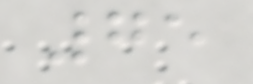75
